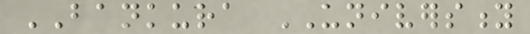BANKURA UNIVERSITY
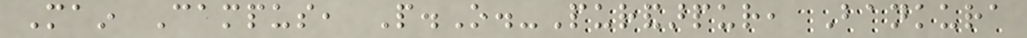Main Campus, P.O.-Purandarpur, Bankura
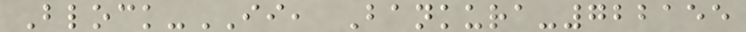Block-II, Bankura-722155
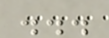...
